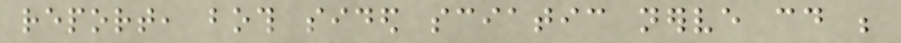report, both sided sciatic nerve could be
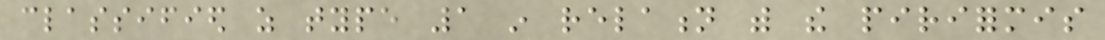classified as type 1 in relation with the piriformis
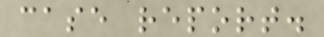case report.
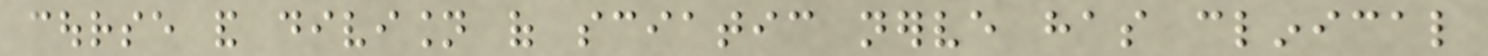course and division of sciatic nerve has clinical
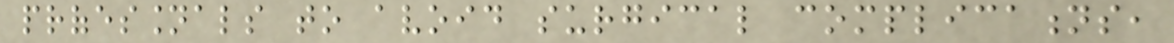professionals to avoid surgical complications,
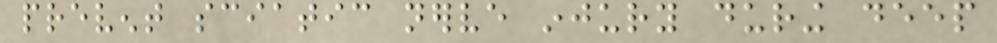prevent sciatic nerve injury during deep
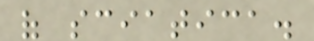of sciatica.
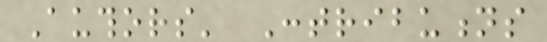Authors' Contributions
